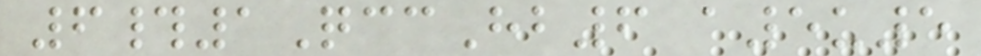6#1QccHb6 a5u5
